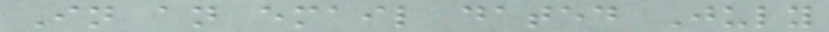In an email dated July
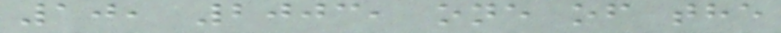10, 2003, one of the
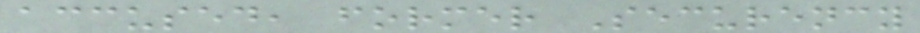accused, former Securency
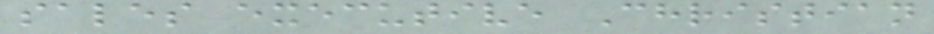sales executive Christian
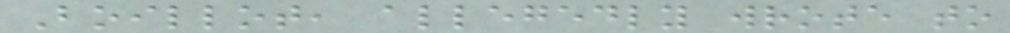Boillot, allegedly wrote to
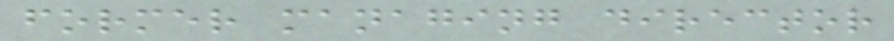former managing director
